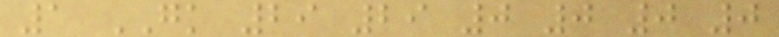1 GK 29 29 0 0 0 0
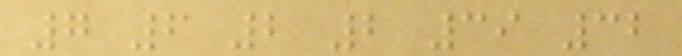7 6 2 2 39 32
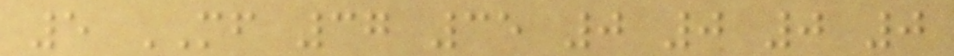5 MF 37 35 0 0 0 0
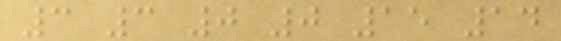3 3 0 0 15 14
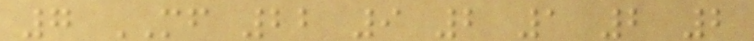7 MF 22 9 2 1 2 2
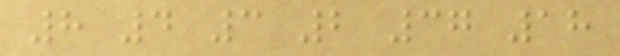8 4 3 2 37 18
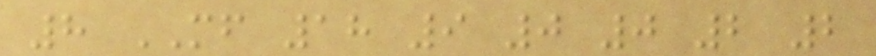8 MF 18 9 0 0 2 2
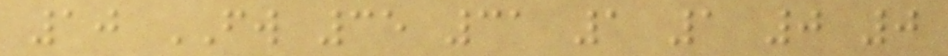10 FW 35 31 1 1 0 0
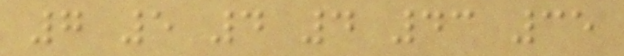7 5 4 4 43 35
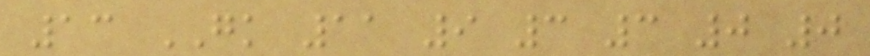13 GK 11 9 3 3 0 0
